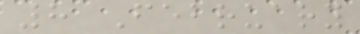8 February
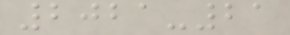2021-21
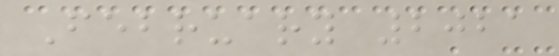February 2021
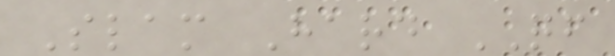Slam Hard QF
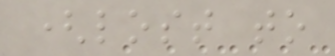(lost to
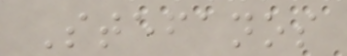Stefanos
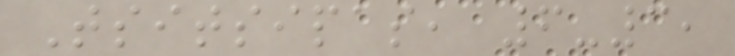Tsitsipas, 6-3,
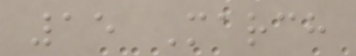15 March
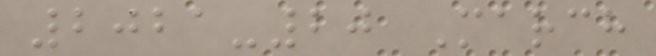2021-20 March
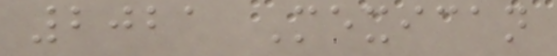2021 Mexican
